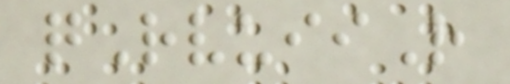qRvuiiR
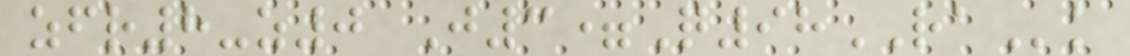zfr8-z0 J3=Q98RAk
